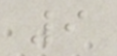9
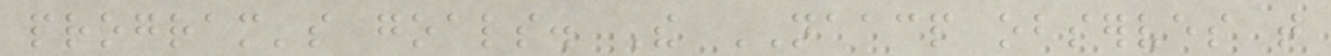program's goals. The NAACP observes that
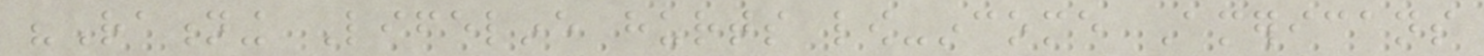"Rationing Lifeline hurts low-income Americans
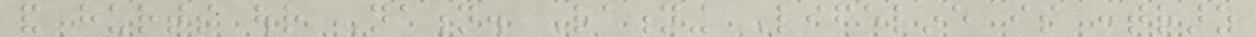and hurts our Nation. Rationing Lifeline is contrary
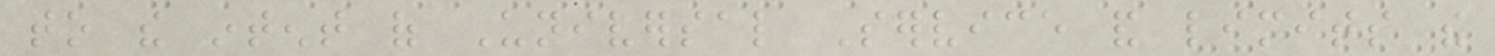to the intent of Universal Service and limits the
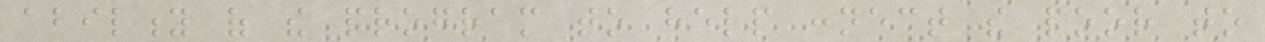ability of the program to help connect the poor to
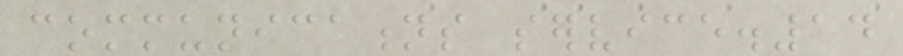communications service.14
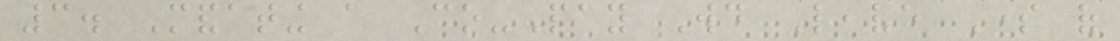3. Mandating a Co-Pay Would Leave Some of
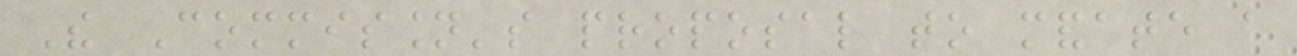The Commission's proposal to mandate a
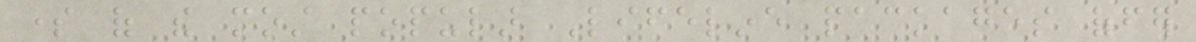some of the most popular Lifeline packages offer
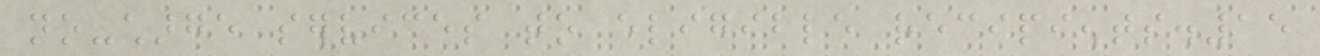no-charge services to eligible recipients.15
